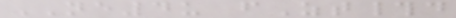NE4u fZt#d
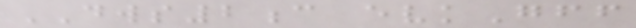DWS2c evkGff
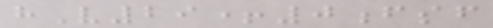hV29+0fsf
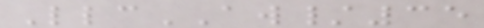LlcAW/35
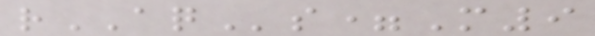rAQs=M9
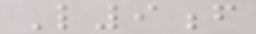L9f
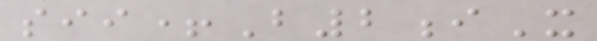sii+B2iX
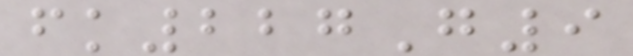fk227G9
